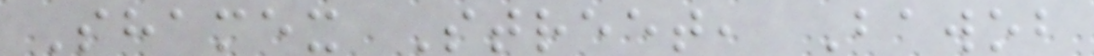Shamex Street, Bawob
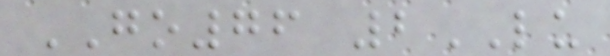GO76 2LU
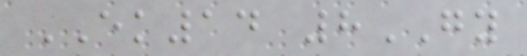EK14 8GY
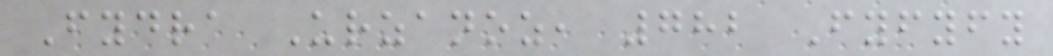Fydra Urzanoz, 782 Fyfyfy
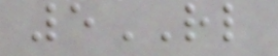5RL
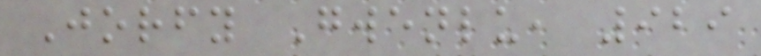Jorfy Gwenlu, 929
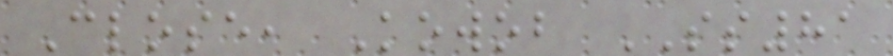Close, Kowob SS81
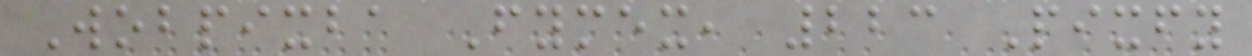Wobpixba Fymex, 223 Pixfy
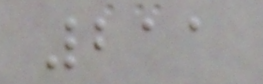211
